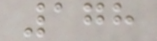178
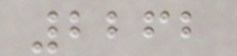2262
